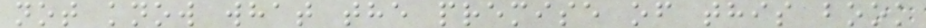not know what the premise of this book
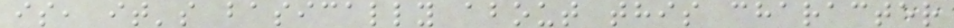is, it's basically about this character
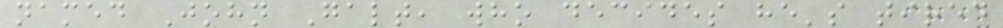named John Galt, who decides he's tired
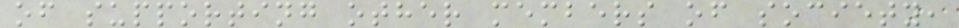of supporting other members of society,
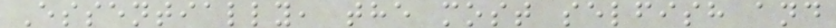Essentially, the most selfish and
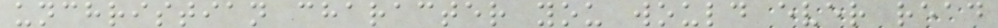unchristian character you would ever read
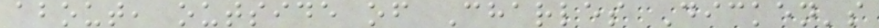about, outside of Charles Dicken's
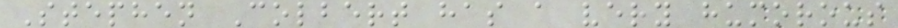Stephen Colbert has a very humorous
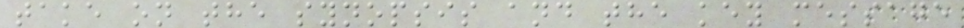take on the synopsis and the key message
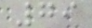79
